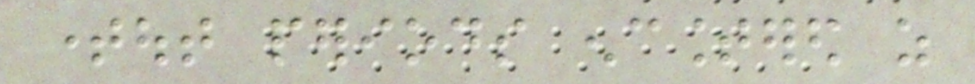timeout periods encountered as
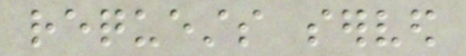requests served
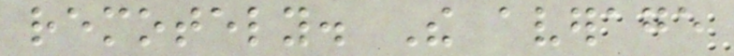remotely. The average
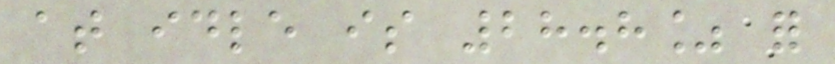at idle is 28.8% for
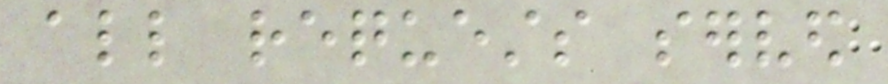all requests served
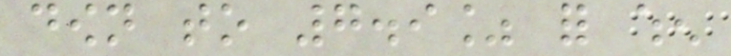down to 7.9% for when
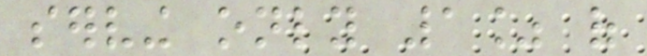serving only 1% of
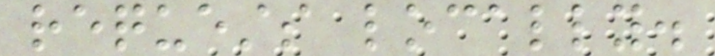requests locally.
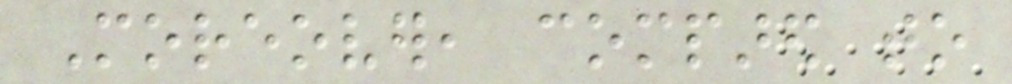Moreover, compared to
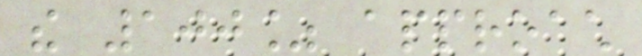the 100% approach
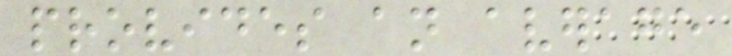provides an average
